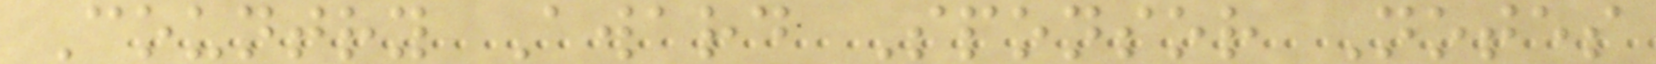Country Award Sponsor Notes
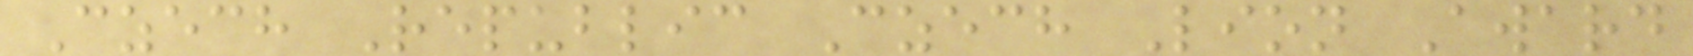Czech Republic Czech Lion Award
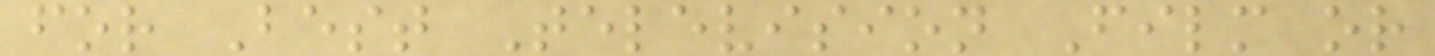for Best Television Film or
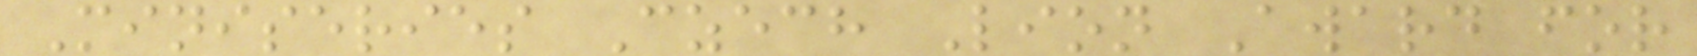Miniseries Czech Lion Award for
